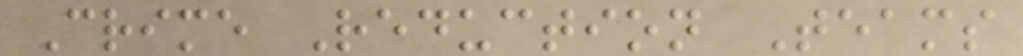Crime Reduction Teams
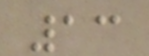13
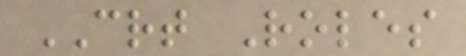CRT Roles
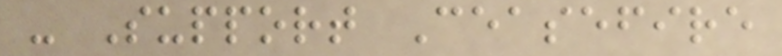- Support Ceasefire
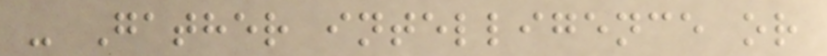- Gather intelligence or
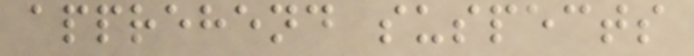apprehend suspects
